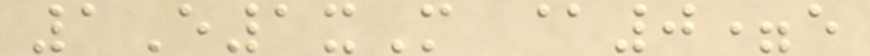1E1xM @0=e
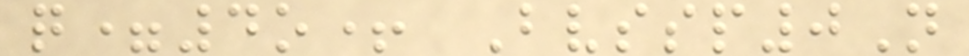q=4o+ Bvssp0N
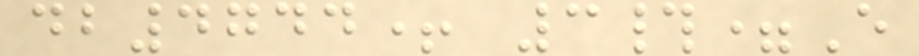db4744+ 3#=E
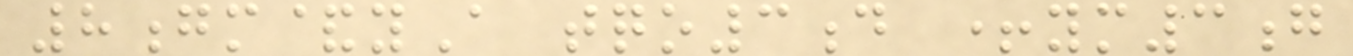8gm&yA tqo3d +ym3g
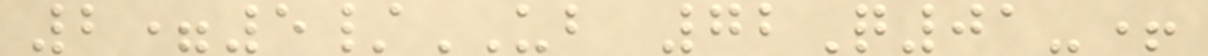2=5/UB 72Q01-+
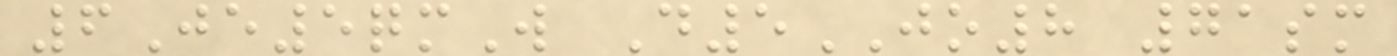6Je5qmW D5JO8 71sm
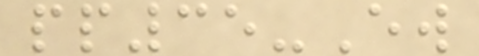pp35-Ew
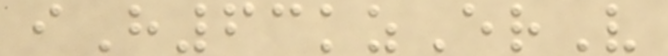iH63kzErV
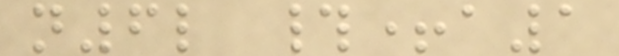n6l #+a1
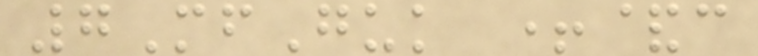7MfGuk +&c
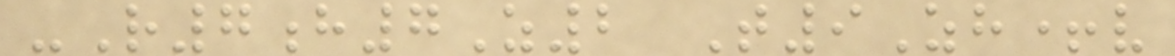-R7h7Z2 T9Zh+v
